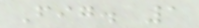Fig. 1
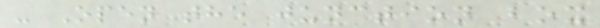- Open the junction box
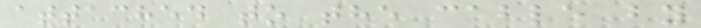attached to the cable by
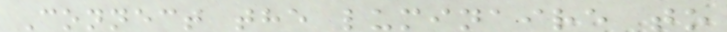Connect the luminaire to
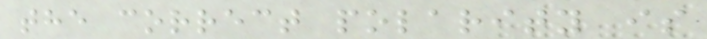the correct polarity is
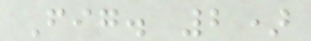Fig. 2)
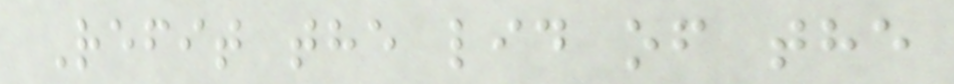Refit the lid of the
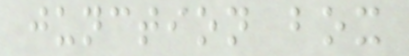junction box
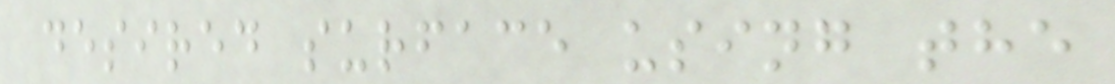desired surface using the
